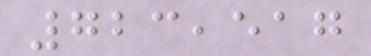723,517
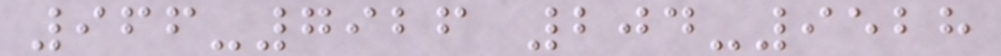966-7926 204-9528
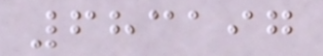683197
